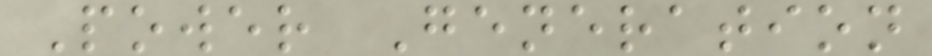Power Generation
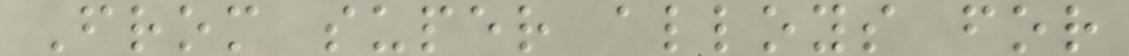From super alloys for
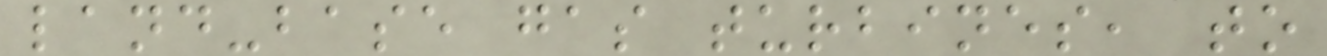land-base gas turbines, to
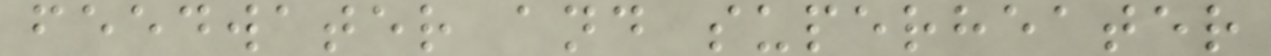feedwater and superheater
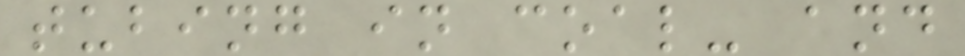tubing in coal- and
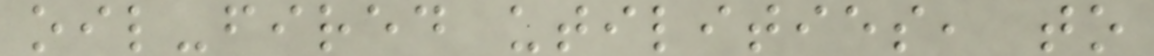oil-fired utilities, to
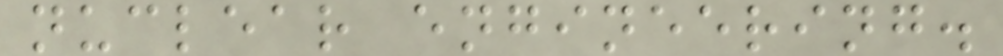nuclear engineering.
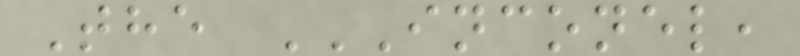The INCONEL,
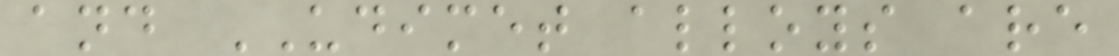and UDIMET alloys are
